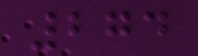274
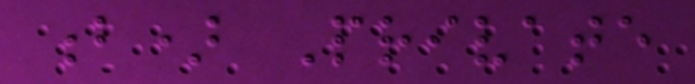b) Private
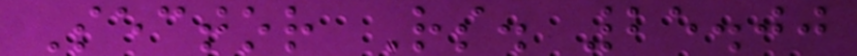Sector Rs. 25.00
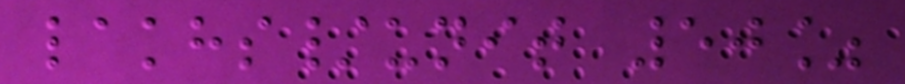lakhs/unit 50%
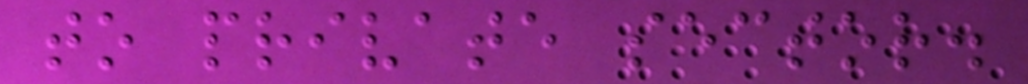to private sector.
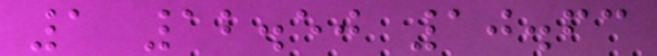1 12.50 10.63
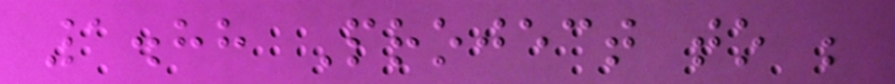1.88 Project to be
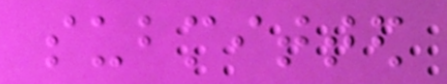submitted
